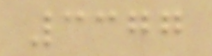3377
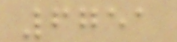6751
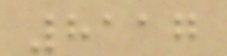8117
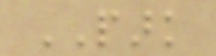PARK
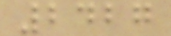2427
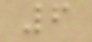6
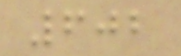602
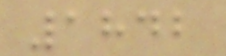1842
